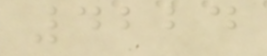4224
